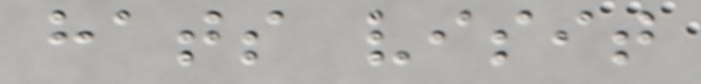hats visit
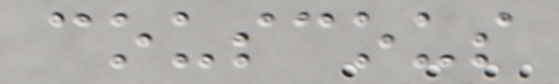couscous
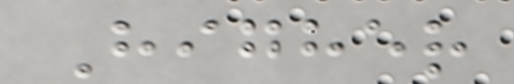Higher
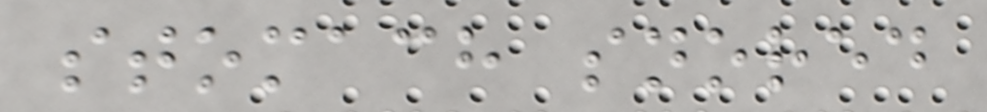stomach snored
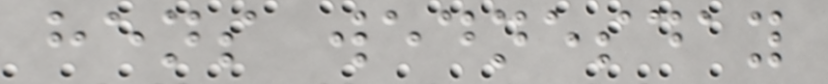hens wednesday
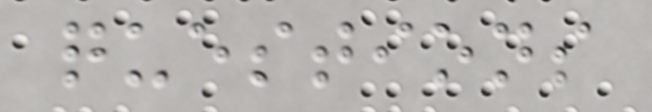questions
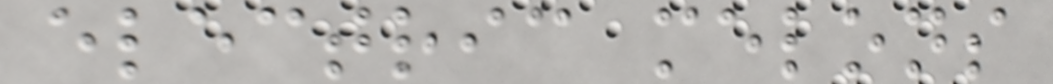electric melons
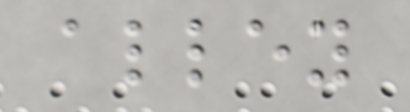alley
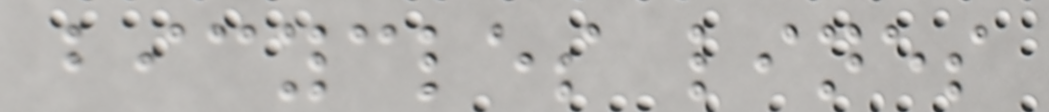bicycles lines
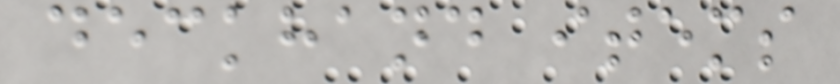deckhand items
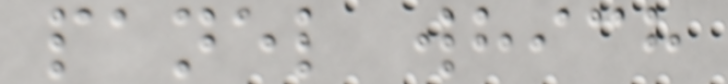panel which
